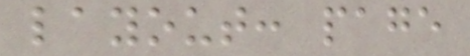layout: page
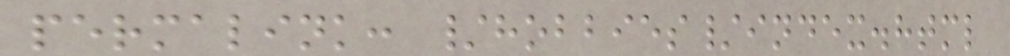permalink: /hobbies/index.html
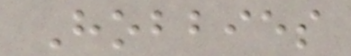Hobbies
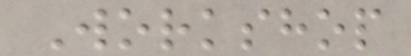Workshop
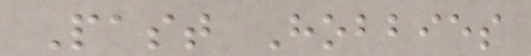Past Hobbies
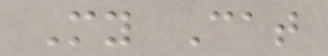My Cat
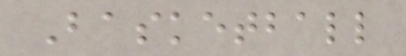Basketball
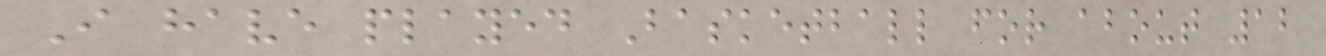I have played Basketball for about 12
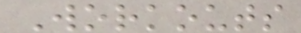Workouts
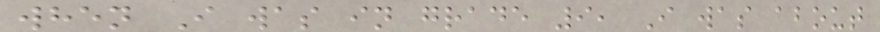when I was in grade 9, I was about
